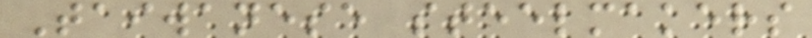Taiwanese steelmakers
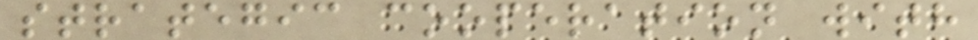strategic cooperation with
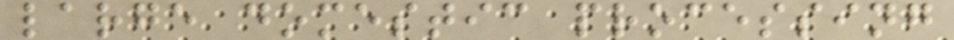large domestic processing
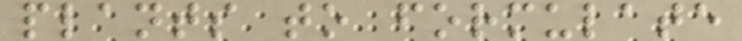plants to formulate
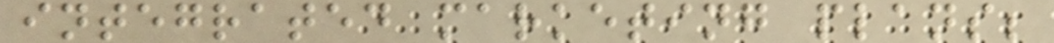integrated marketing plans;
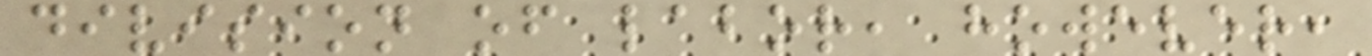division of labor, however,
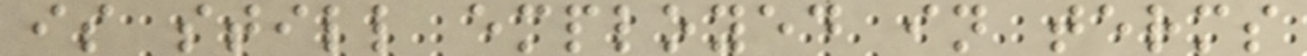is still employed in terms
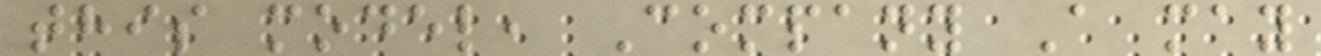this model, Company A may
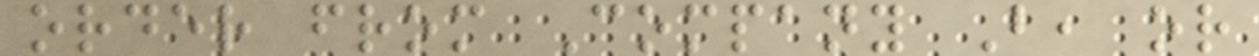order from Company B, or
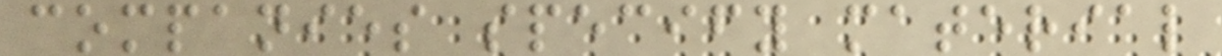companies specify material
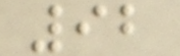92
